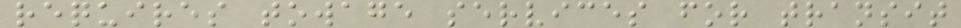requires towage services for transit
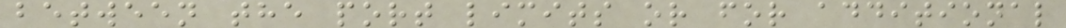between the port limits or for additional
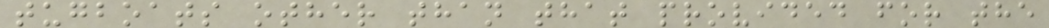tugboats other than that provided for the
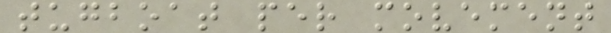tugboat per movement
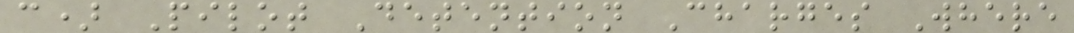c) Pilot Detention Charges Where
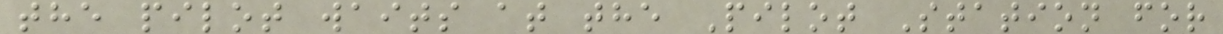the pilot waits at the Pilot Station for
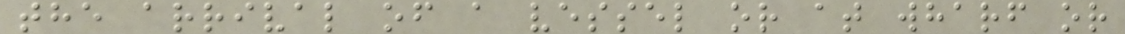the arrival of a vessel or at wharf or
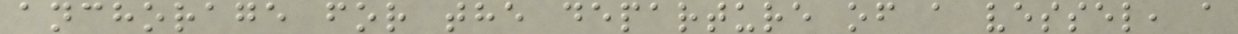anchorage for the departure of a vessel, a
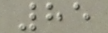85
